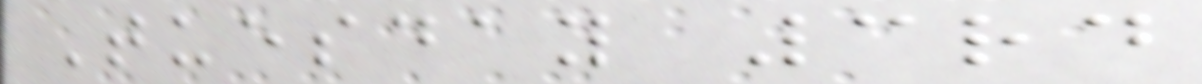Tuesday 3rd
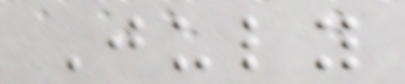July
